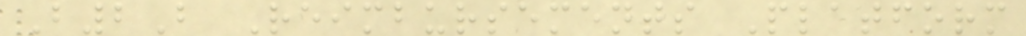B2B Reimbursements Platform
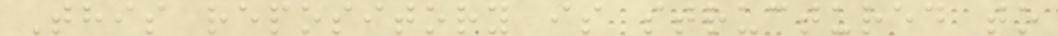This repository is structured to
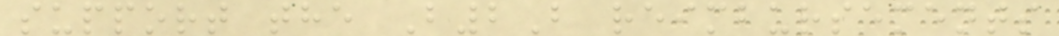support the B2B reimbursements
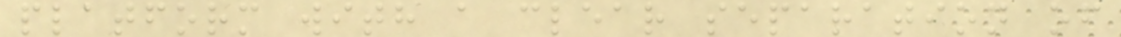platform with a clear separation of
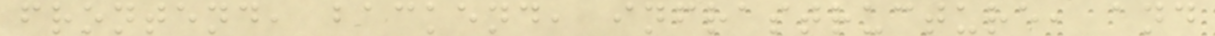frontend, backend, infrastructure, and
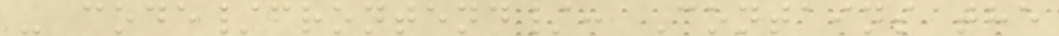- code/frontend/: Contains the
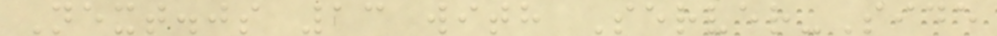Next.js 13 with Server-Side
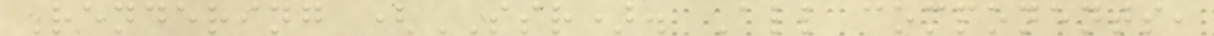Rendering (SSR). All components,
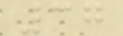37
